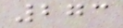273
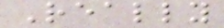Really
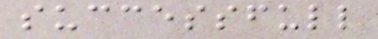successfull
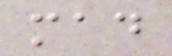mad
